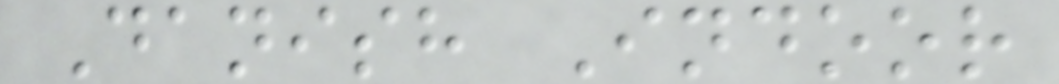Danish Indoor
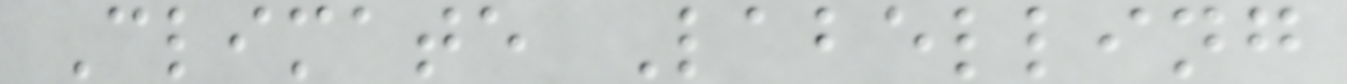Climate Labelling
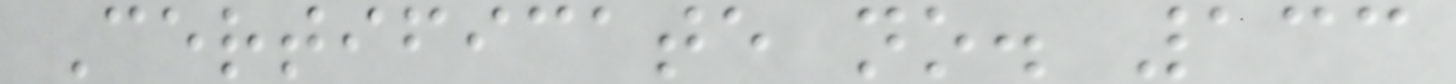Certificate no. 133
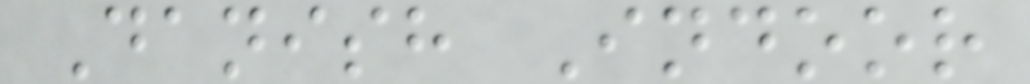Danish Indoor
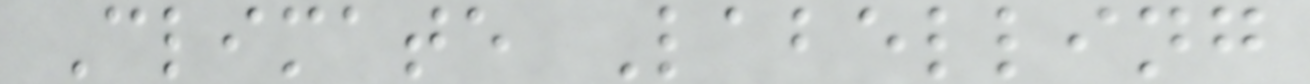Climate Labelling
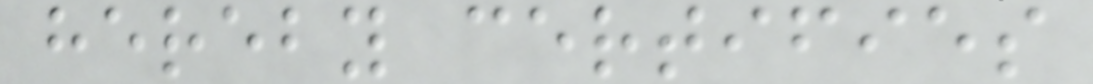hereby certifies
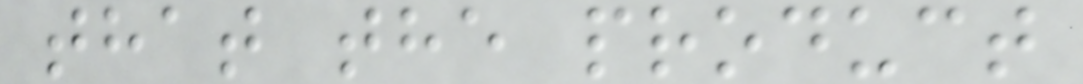that the product
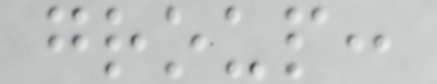group:
